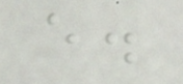e.
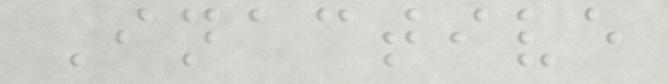Inactive
